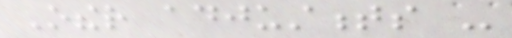Other adjustments -
